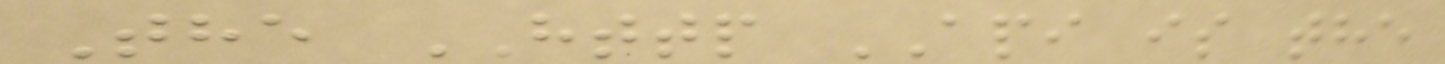The HTTP API is the
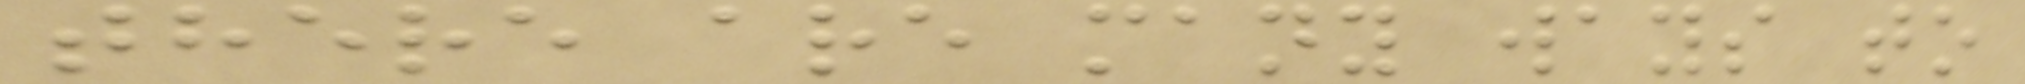there are many ways to
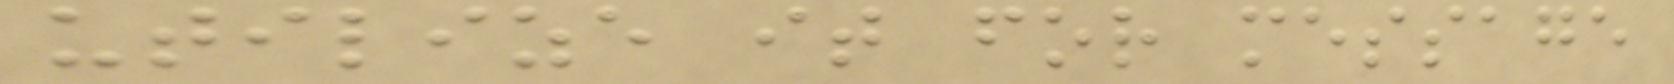utilize it for message
